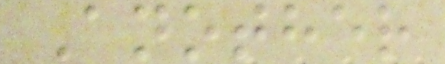Another
